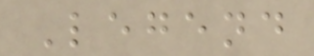Legend
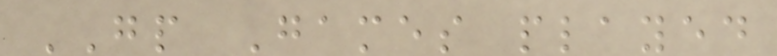GP Games played
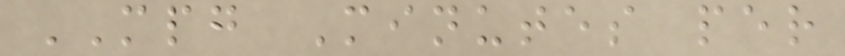MPG Minutes per
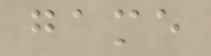game
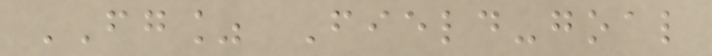FG% Field-goal
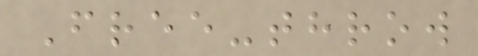Free-throw
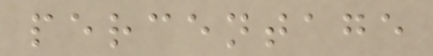percentage
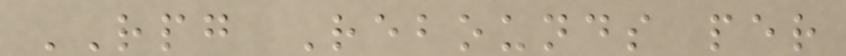RPG Rebounds per
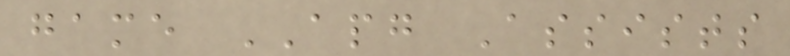game APG Assists
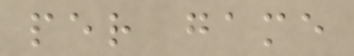per game
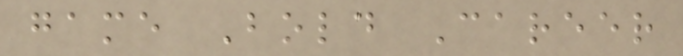game Bold Career
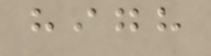high
